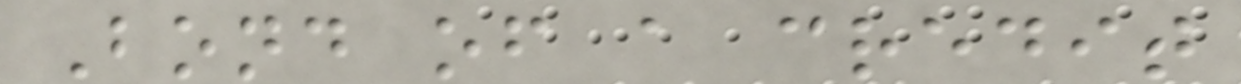Bond of a credit
